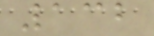132
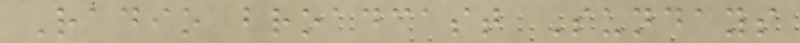Radio broadcast Sundays
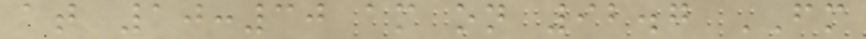at 10:30 am on 92.7 FM
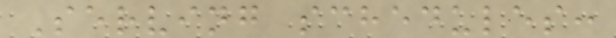Serving schedules:
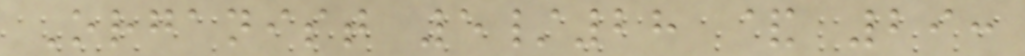Organist 5/28 & 29:
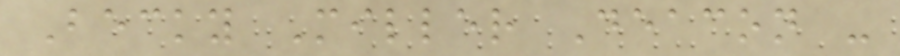Becky Miller Deacon -
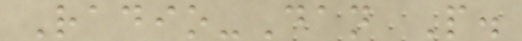Radio-Dan P.
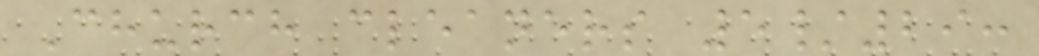Church cleaners 5/29:
